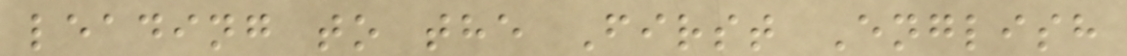leading to the First English
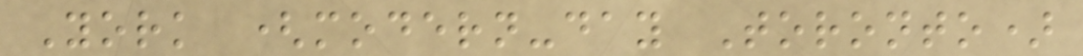York (modern-day Toronto)
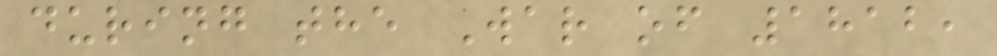during the War of 1812,
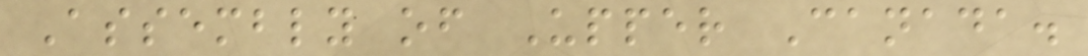Assembly of Upper Canada.
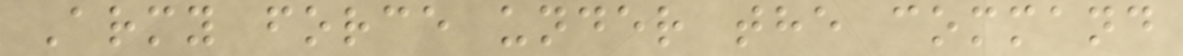Army force under the command
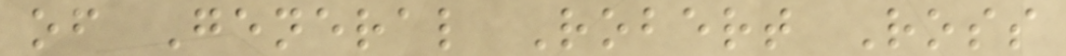of General Robert Ross
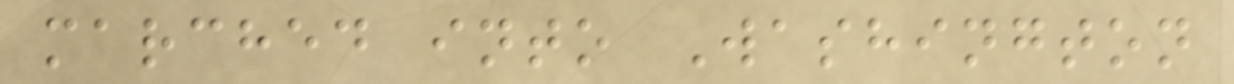marched into Washington
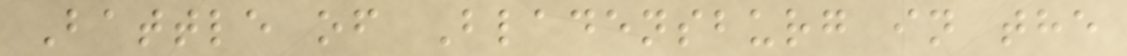Battle of Bladensburg in the
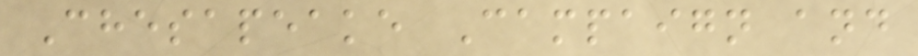Chesapeake Campaign and
